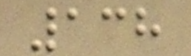138
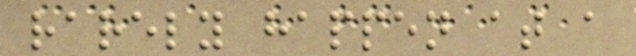rarely happen at a
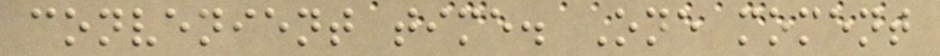convenient time. One moment
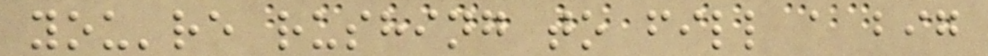you're rushing to fill a big
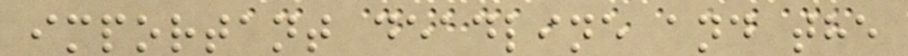important deadline and the
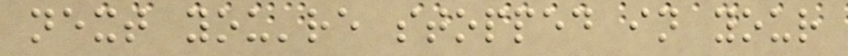next you're stopped in your
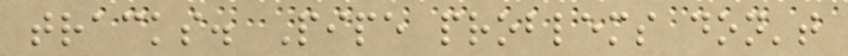tracks. Pipe problems don't
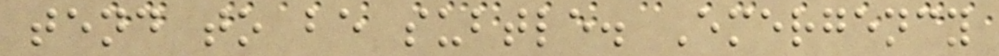tend to be subtle. Emergency
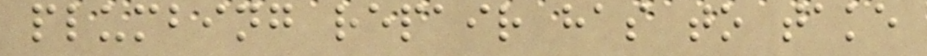plumbing repair has to take
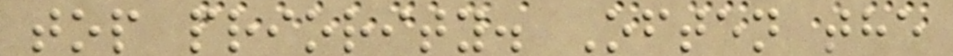top priority. Often the
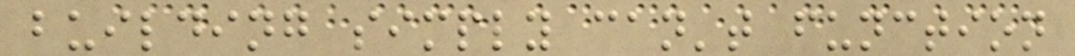building simply can't function
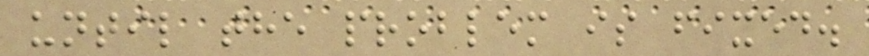until the problem is fixed.
